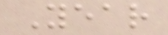Year
